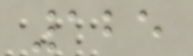125
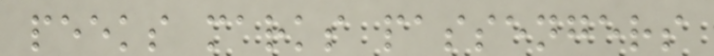peeks marks passengers
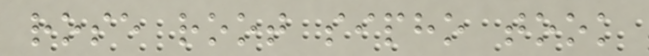rose root sipho took
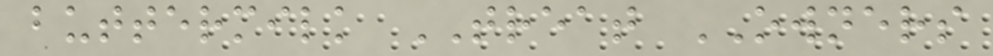buttermilk TREAT OWNERS
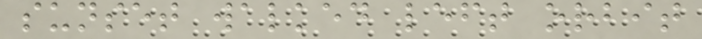sunset walked left orbit
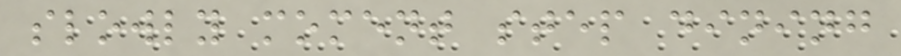slowly moment step dining
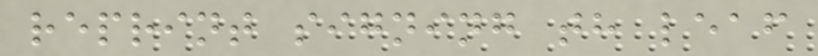reprint signing th leaf
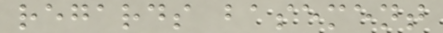regards basement
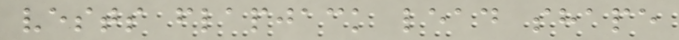vests flapjack lead shape
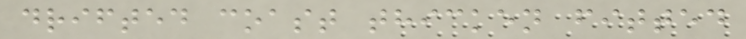drifted coast thicken fitted
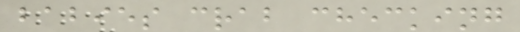babies crab checking
